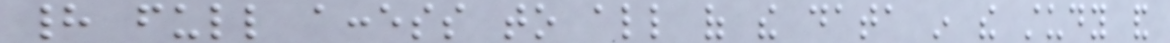had full access to all of the data in the study and
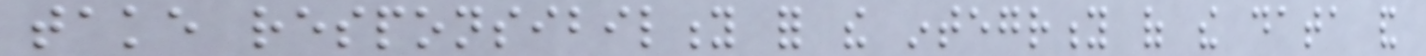take responsibility for the integrity of the data and
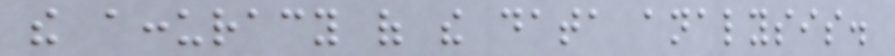the accuracy of the data analysis.
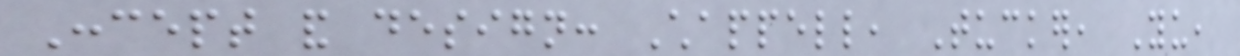Concept and design: Chappell, Tucker, Yu,
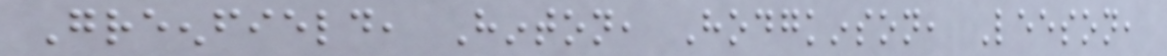Greenfield, Hinton, Hodgkinson, Leeson,
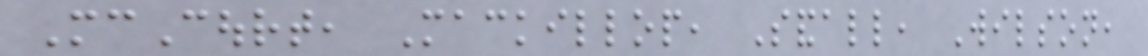McCourt, Mackillop, Sandall, Wilson,
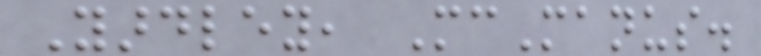Yardley, McManus.
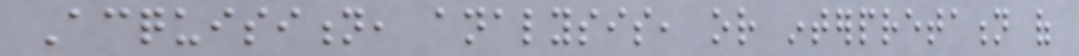Acquisition, analysis, or interpretation of
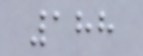188
